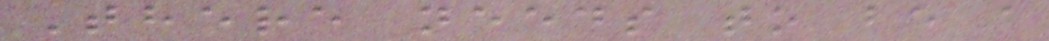There needs to be a
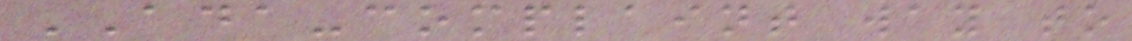ADA-complaint way to
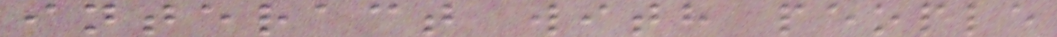interact with people
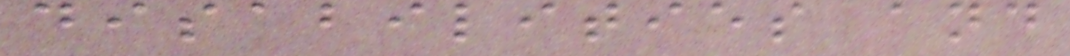disabilities and
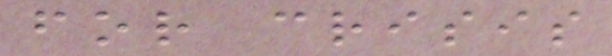for crisis
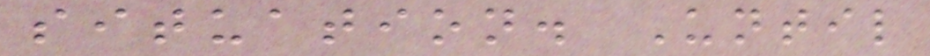situation. Until
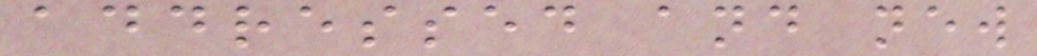addressed and new
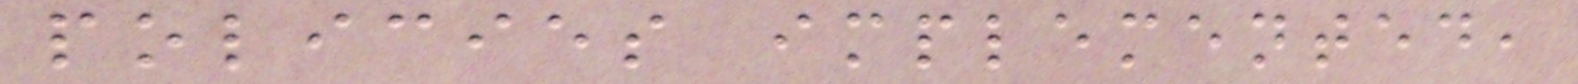policies implemented,
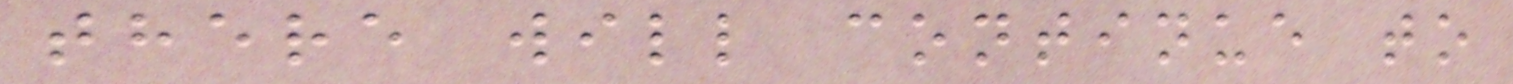there will continue to
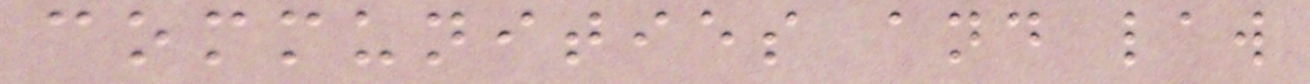communities and law
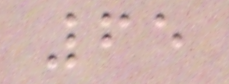65
